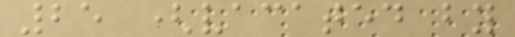25 (vacated by
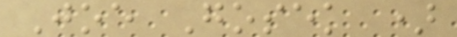Joe Gosek )
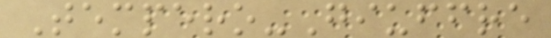Tempero-Giuffre
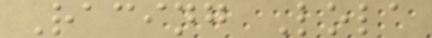Racing Lola
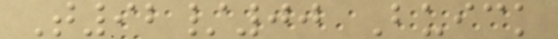T92/00 Buick
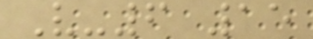V-6 15
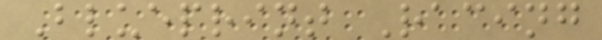Blueprint Racing
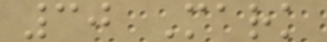30 Mark
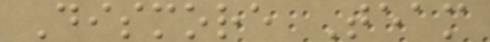Dismore Team
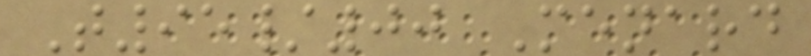T95/00 Menard
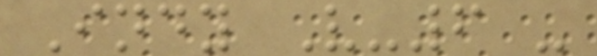Indy V-6 -
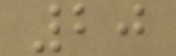20
